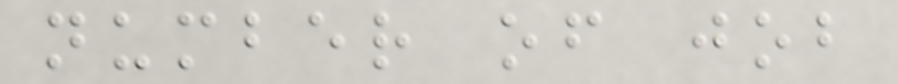number of job
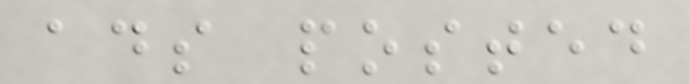ads posted
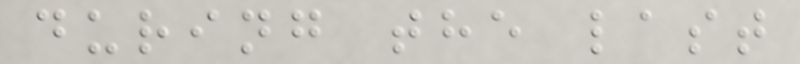during the last
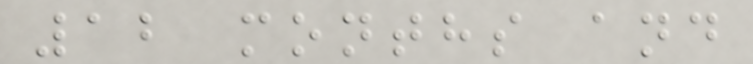12 months and
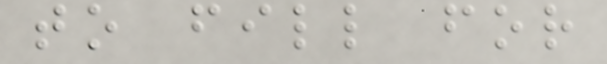to fill for
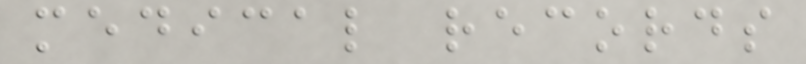medical records
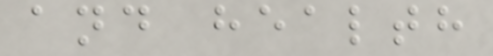and health
